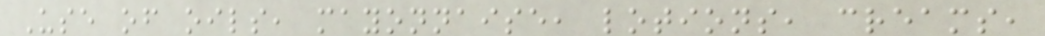Use of oils, mayonnaise, lotions, creams,
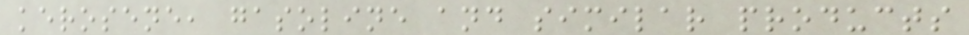kerosene, gasoline and similar products
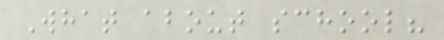What about school?
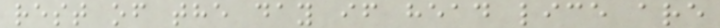rest of the day if head lice are
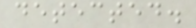detected.
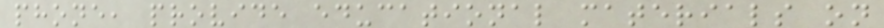phone, provide educational materials on
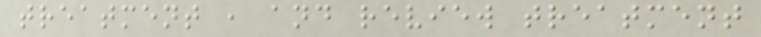treatment , and review treatment
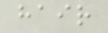hair
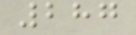287
